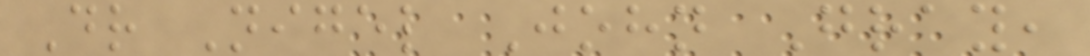Dr Nigel John Gray,
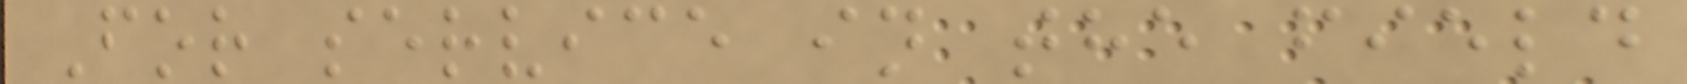For service in the field
